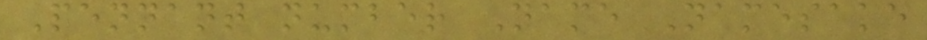Pennant number Name Namesake
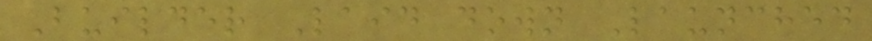Builder Laid down Launched
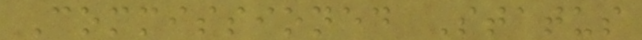Commissioned Status
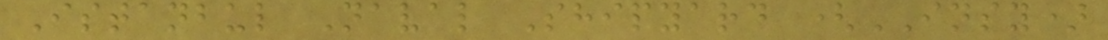Istanbul Naval Shipyard (INSY)
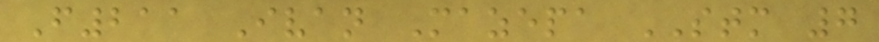F211 Ivan Mazepa STM 7
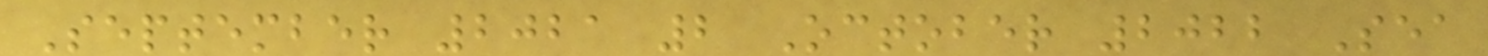September 2021 2 October 2022 Sea
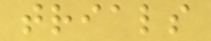trials
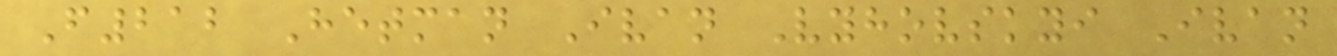F212 Hetman Ivan Vyhovskyi Ivan
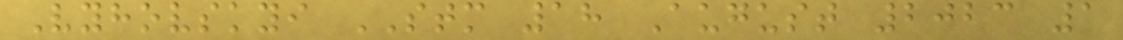Vyhovskyi STM 18 August 2023 1
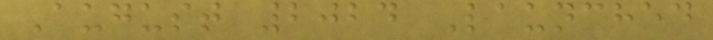August 2024 Launched
